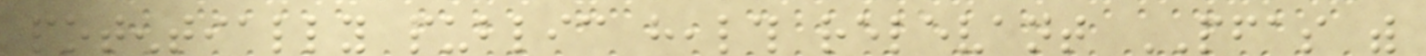potentially public health relevant PFAS with
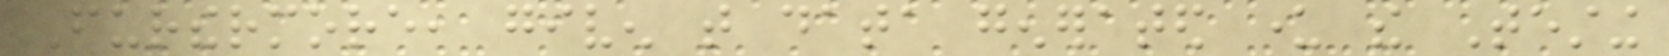Furthermore, given that data generated under the Testing
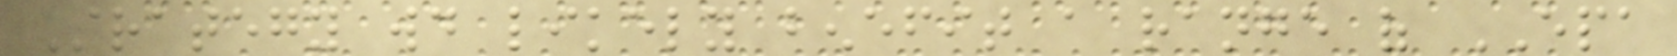Strategy would likely benefit a range of EPA
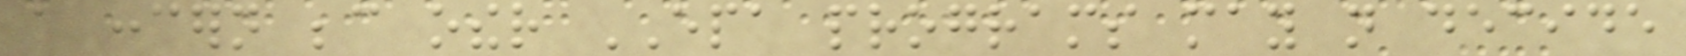a concern because other EPA programs may not decide
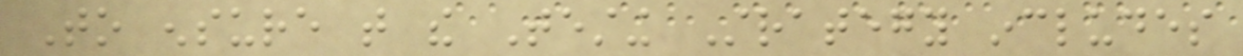To ensure that the Testing Strategy includes
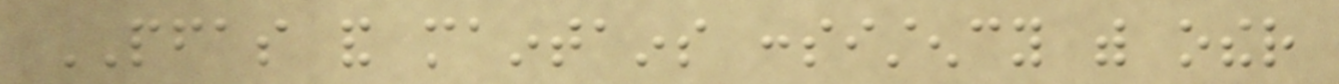PFAS and maintains consistency with other
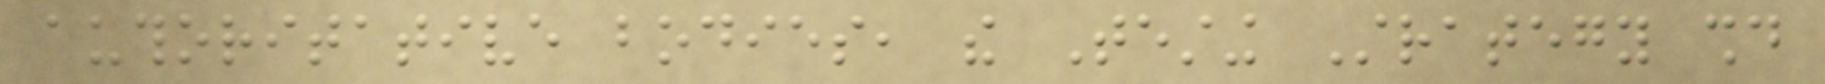authoritative bodies, the Testing Strategy should
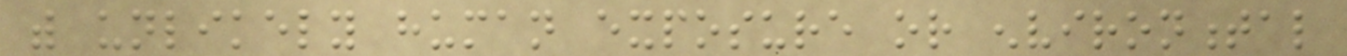with unlikely human exposure or environmental
